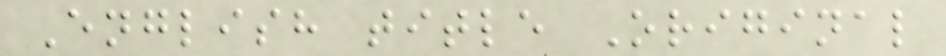English title Original
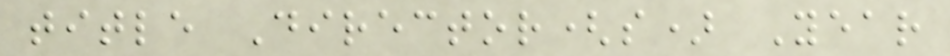title Director(s) Year
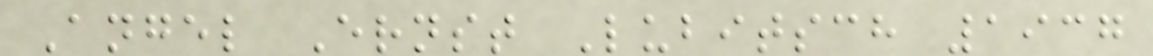Angel Ernst Lubitsch 1937
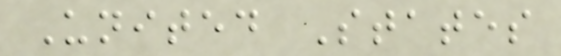United States
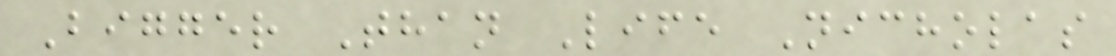Bigger Than Life Nicholas
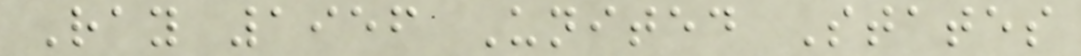Ray 1956 United States
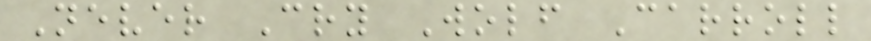Never Cry Wolf Carroll
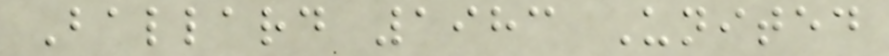Ballard 1983 United
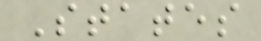States
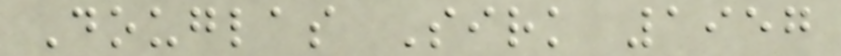Douglas Sirk 1957
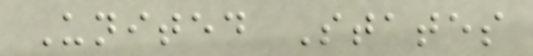United States
